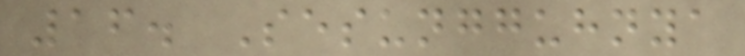16. Sesungguhnya
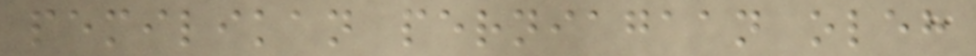pemilikan perniagaan oleh
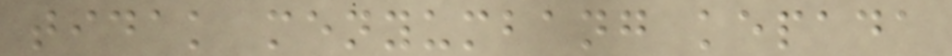tidak menyumbang kepada
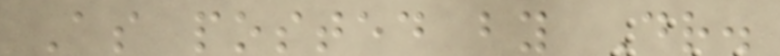As posted by Dr.
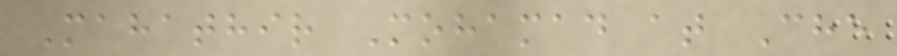Mahathir Mohamad at Che
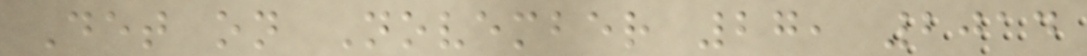Det on November 27, 2014
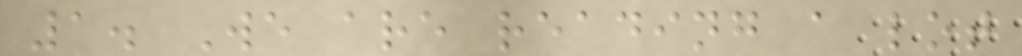1. We are reading a lot
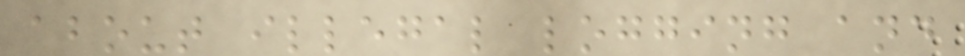about illegal logging and
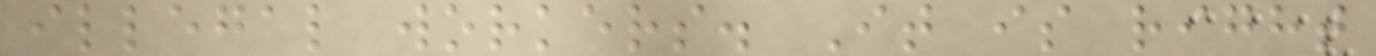illegal workers. It is right
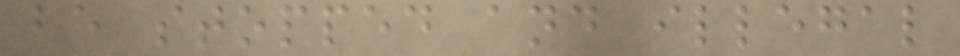be stopped and illegal
